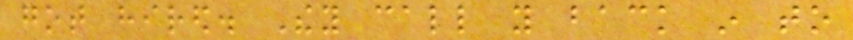got hired. They call you back in to
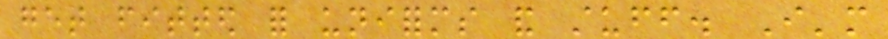get fitted for uniforms and stuff. I'm
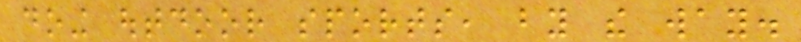doing outdoor sports, by the way.
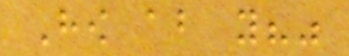How about you?"
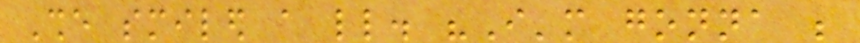She smiled a little. "I'm gonna be
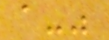a-"
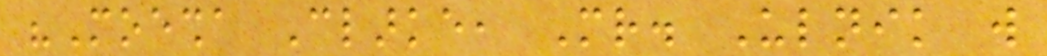"Moesha Clarke, Mr. Ulnik will
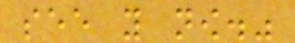see you now."
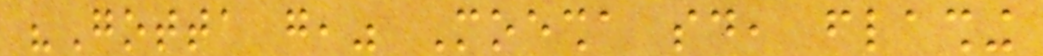"Gotta go," Moesha said, flashing
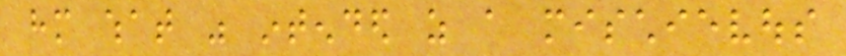him what was intended as a mischievous
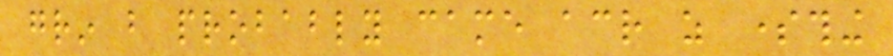grin but probably came across as something
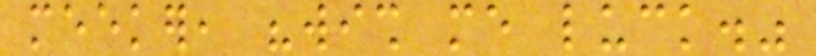meeker, "wish me luck."
